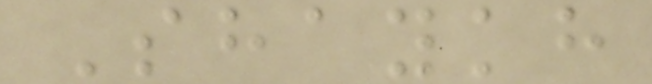Shaykh
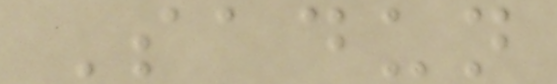Sadun
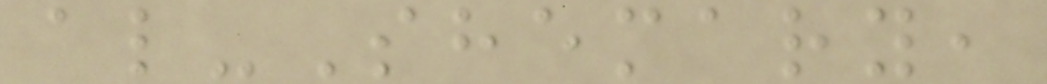al-Shemary,
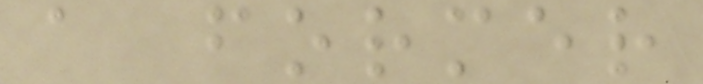a former
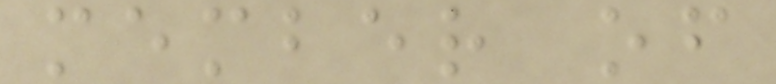member of
